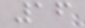16
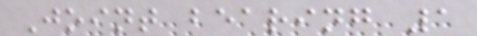Joint bearing 1
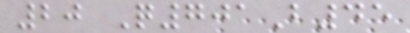20 Q701B45
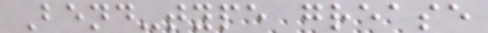Bend-type grease
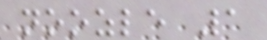noozle 1
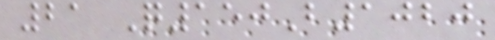21 Q150B1020
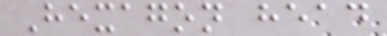Hexagon head
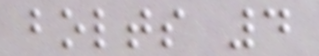bolts 4
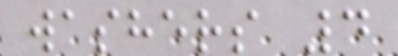washers 4
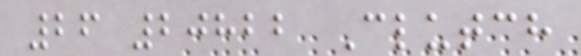26 20822 Clutch
